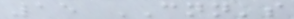15 CNN's
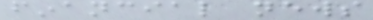financial news
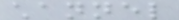channel
